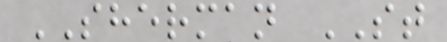SHERMAN ST
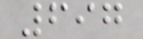697
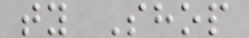ty Shop
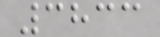3833
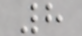8
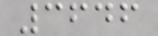3646
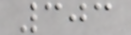303
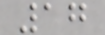17
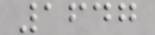1647
